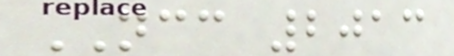NCC 2013
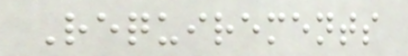Requirements
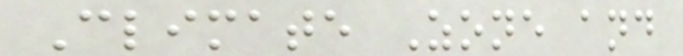Climate Zone and
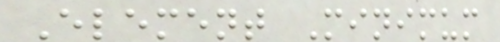Element Minimum
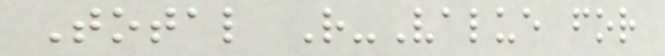Total R-Value for
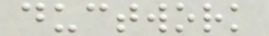ductwork
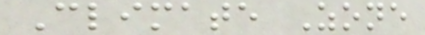Climate Zone
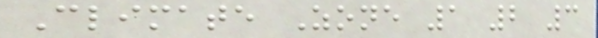Climate Zone 1 2 3
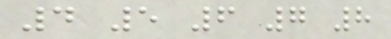4 5 6 7 8
